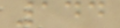144
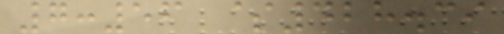7:56 $428.39
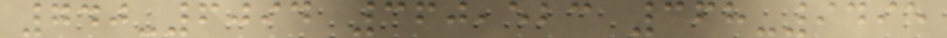740-6094 360,523 368-9495
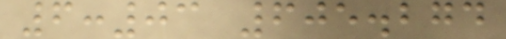6:03 605.274
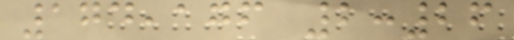174,176 2:26
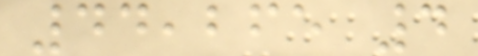44,265 4
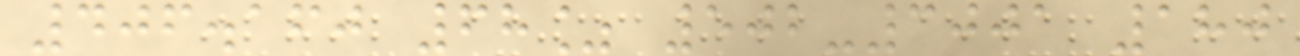406.160 68% 502-3001 180
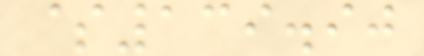$139.90
